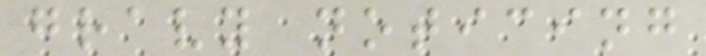gravy noticing
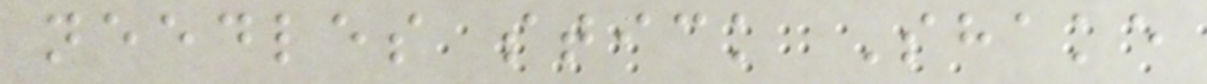needles stick Shake
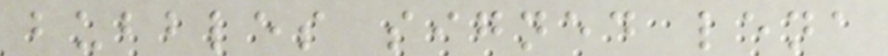bubbles signed lena
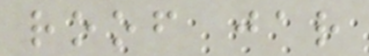roof jar
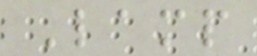Lamp
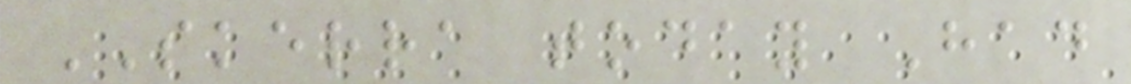SKERRA today Had
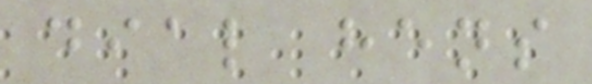dial hens
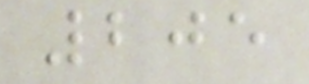205
